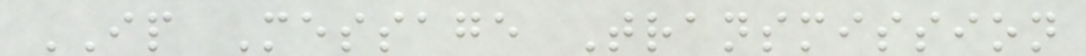IP Message Transmission
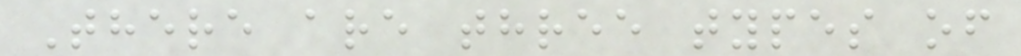There are three types of
